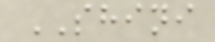SHINI
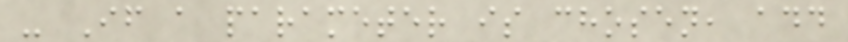- If a parameter is chosen, add
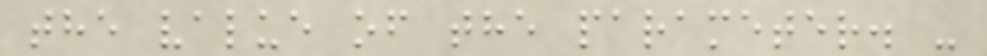the value of the parameter. -
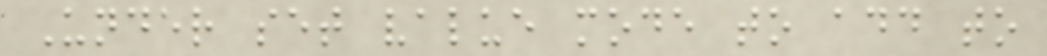Under set value mode to add to
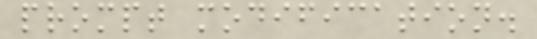prompt modification.
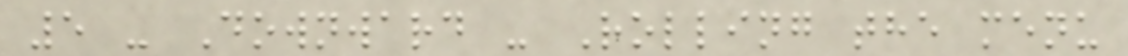5 - Downward - Rolling the menu
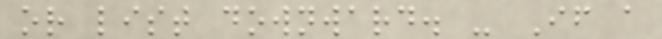or list downward. - If a
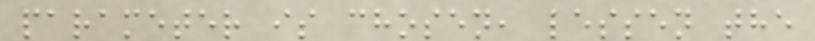parameter is chosen, lessen the
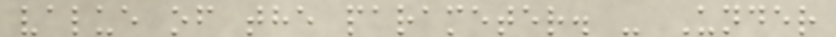value of the parameter. - Under
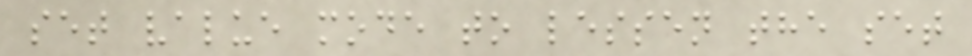set value mode to lessen the set
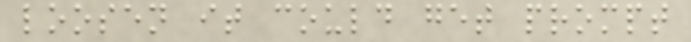loosen it could get prompt
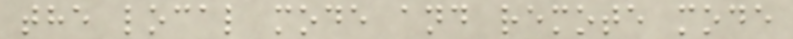the local mode and remote mode
